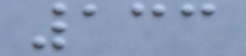133
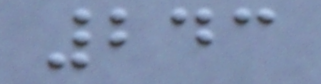243
